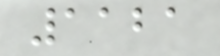1121
